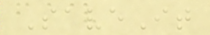SaveIt
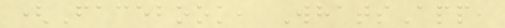(Facebook, WhatsApp,
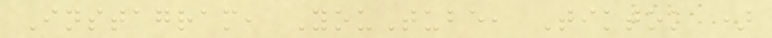Instagram, YouTube, Tiktok )
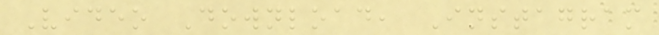Video Download, Instagram
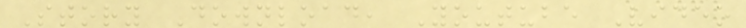Story Download, Youtube Video
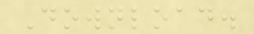Download.
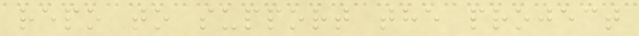repo to support the project
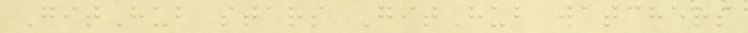GitHub stars GitHub watchers
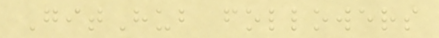GitHub followers
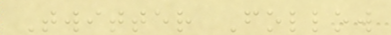Twitter Follow
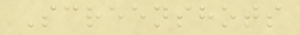Screenshots
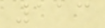113
